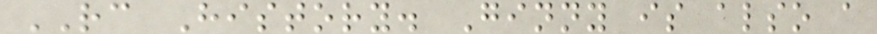RC History. Ginny is also a
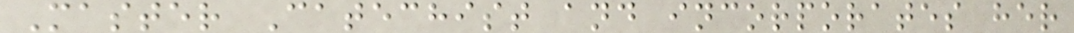Master Catechist and incorporates her
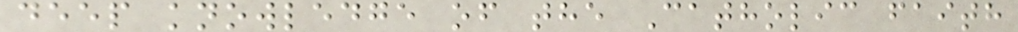deep knowledge of the Catholic faith
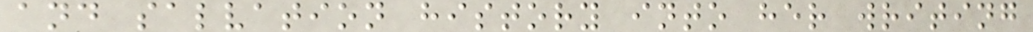and salvation history into her writing
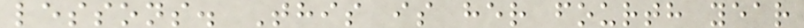lessons. This is her fourth year
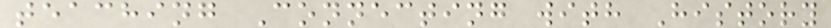teaching Connecting with History
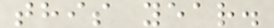this year.
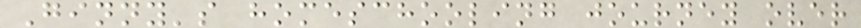Ginny's homeschooling journey over
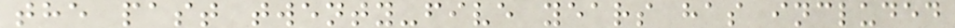the past twenty-five years has included
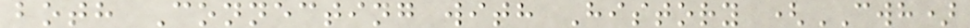both Connecting with History (CWH)
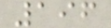196
